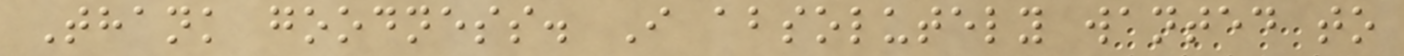Thank goodness. I absolutely wanted to
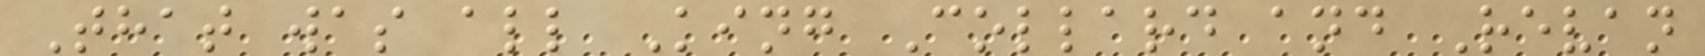That was all King Collard and Revan
